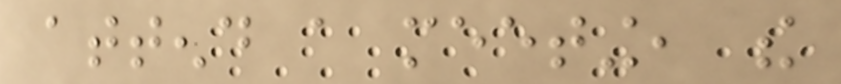attend a meeting, the
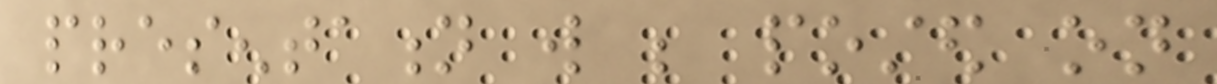presentation will be posted on
